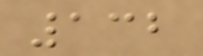132
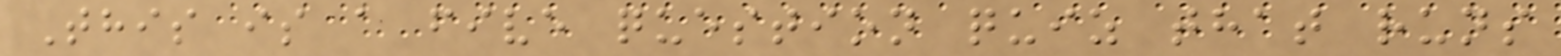This is a five question quiz that runs
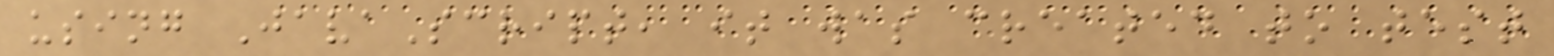using JavaScript, it was created to test
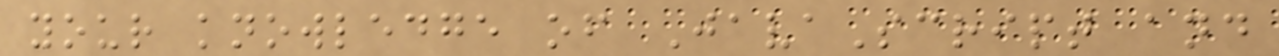your knowledge of JavaScript and
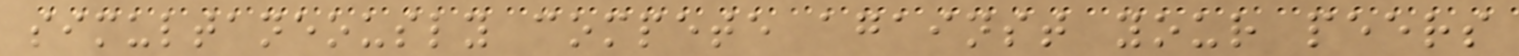simultaneously compete against your peers
